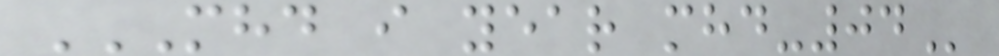MHD I YEAR MHD-04
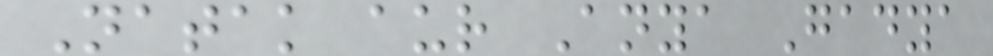Natak aur Anya Gadya
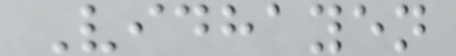Vidhayen
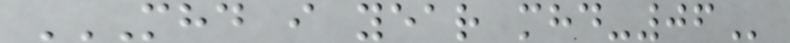MHD I YEAR MHD-06
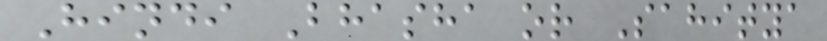Hindi Bhasha or Sahitya
